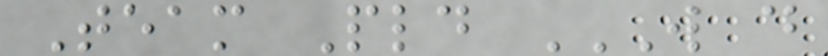Team Pld W D
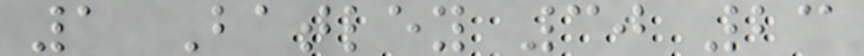1 Batley 30 23
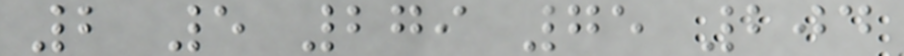2 5 279 75 204
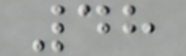48
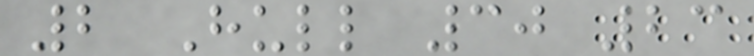2 Hull 30 23
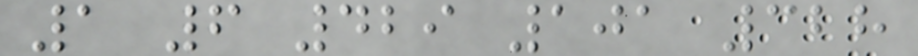1 6 429 101 328
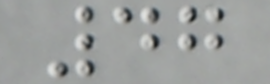47
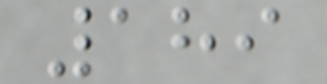189
